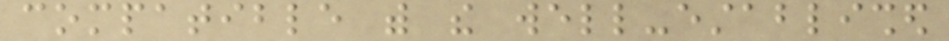compatible with the well-established
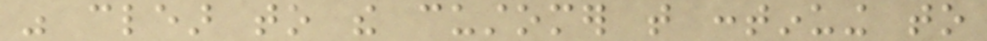was clear to the customer that continuing to
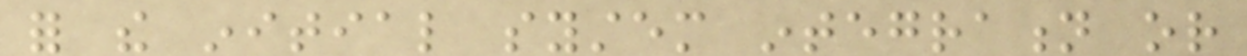for the initial system integration or
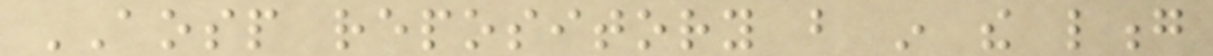AOSP repository but in the long
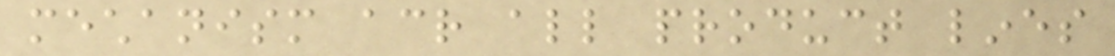mechanism across all product lines
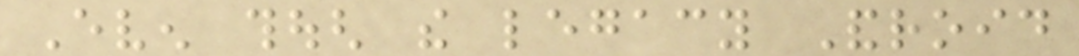Even though the legacy Android
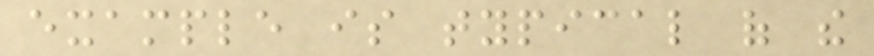example is typical of the
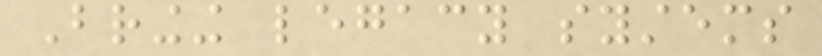Bringing legacy systems
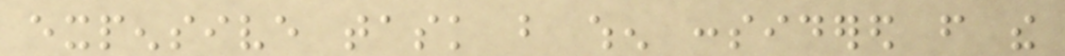expensive task but when considered from the
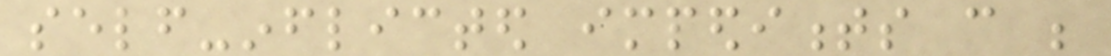self-inflicted impediments can be
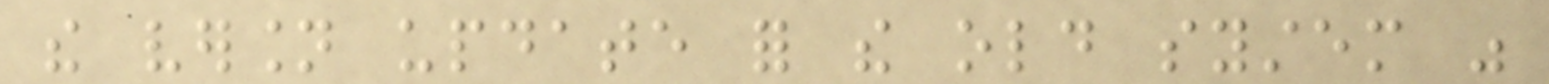the version update for the old system was
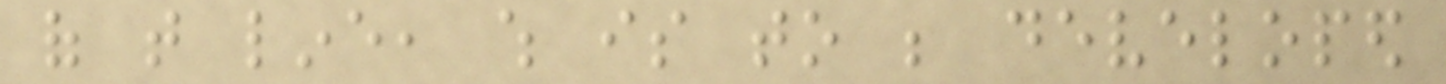of that line, which is to be developed
